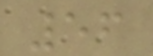56
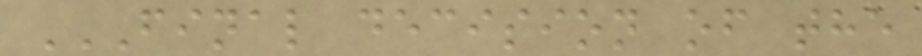FINAL DECISION OF THE
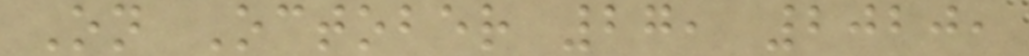On October 27, 2020,
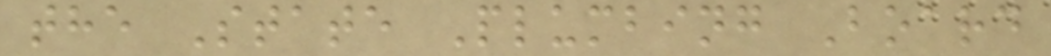the State Plumbing Board
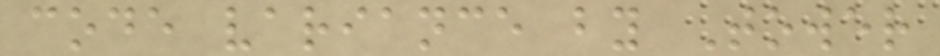code variance by Tower
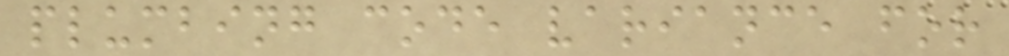plumbing code variance for
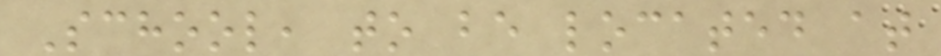School, to be located at
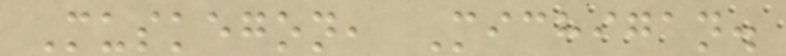Muskegon, Michigan.
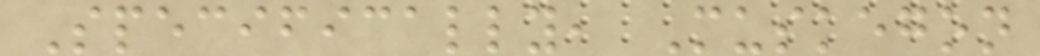Specifically, Muskegon
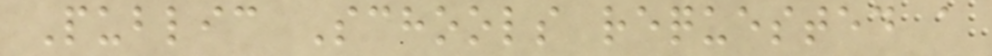Public Schools requested a
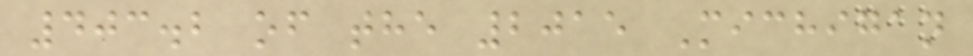403.2 of the 2015 Michigan
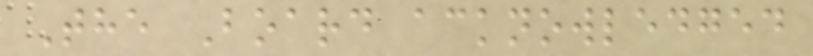The Board acknowledged
